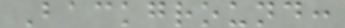Background:
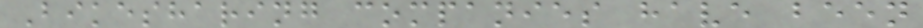Bikesharing companies have been
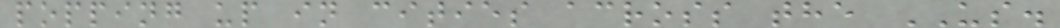popping up in cities across the US.
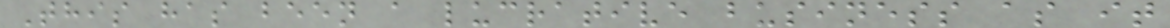This has been a lucrative business as it
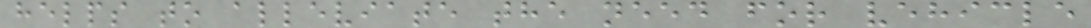helps to alleviate the need for vehicle
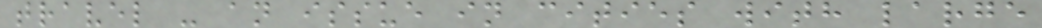travel - an issue in cities with large
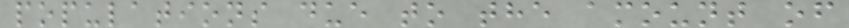populations due to the amount of
